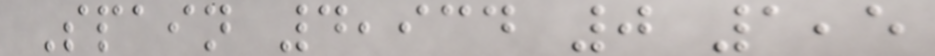Spain 4,934 0 1,5
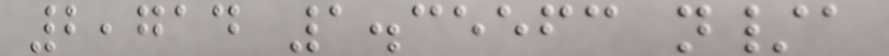2,714 1.35563 n/a
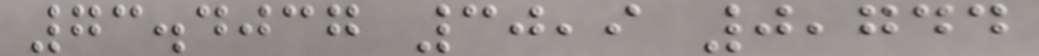73.4037 30,9 0,744
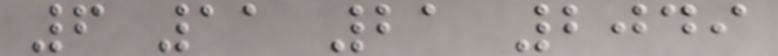6 11 21 2049
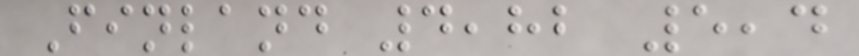Finland 4,82 5,4
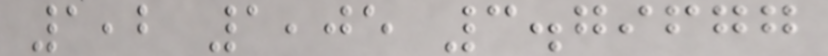1,2 1,05 3.79677
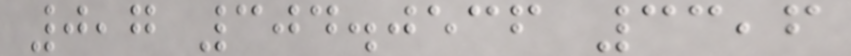0,7 304.0536 33,6
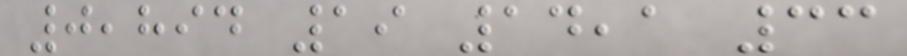0,894 19 14,1 33
